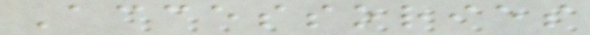Accessories
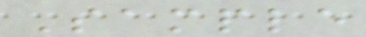Sample
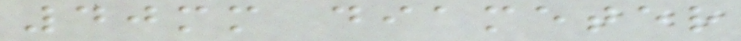40mm diameter
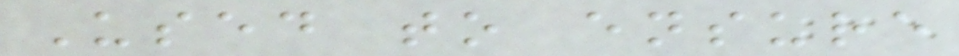Used to ensure
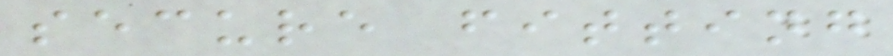secure fitting
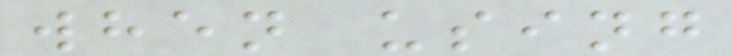when using
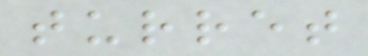turret
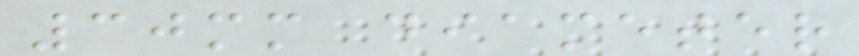30mm diameter
